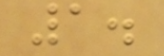1.
